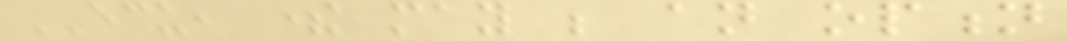ECU, there may be an option
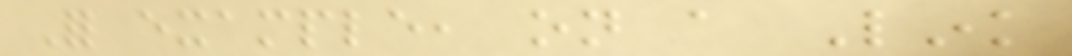For example, on a Link
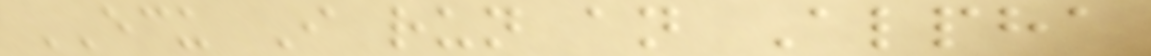ECU I run an Alpha
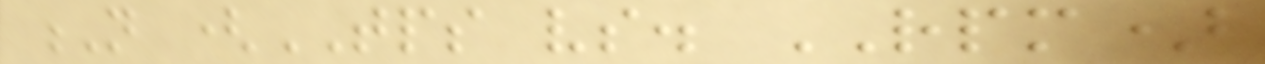N (TPS vs. RPM)
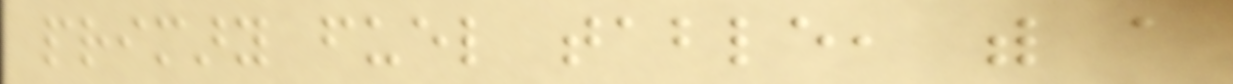primary fuel table, with a
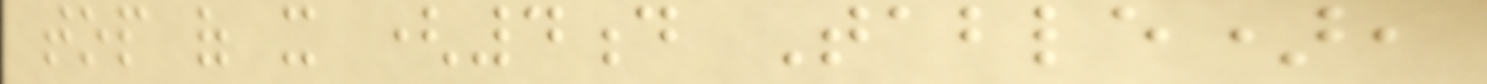top of it (4d Table),
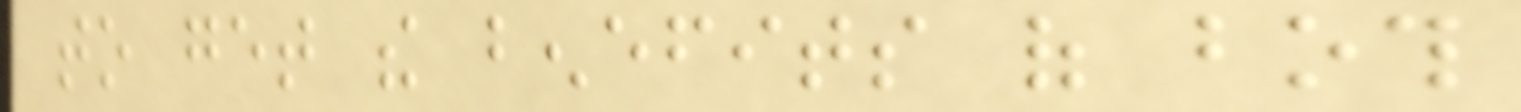to get the benefits of both
